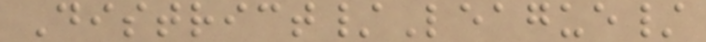District/League/
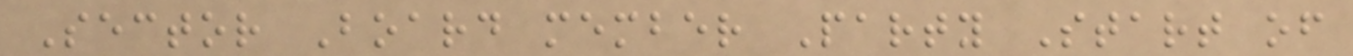Sector Board member Party Start of
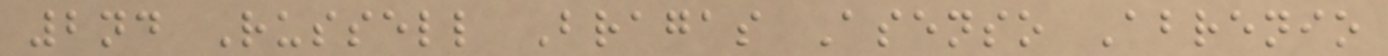2nd Russell Bragas Asenso Abrenio
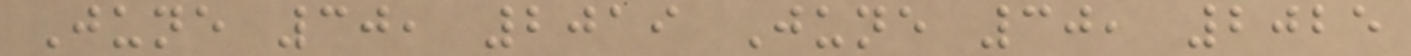June 30, 2019 June 30, 2025
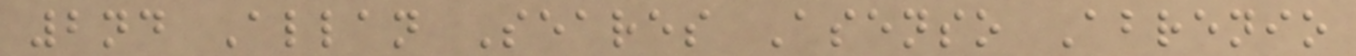2nd Allan Seares Asenso Abrenio
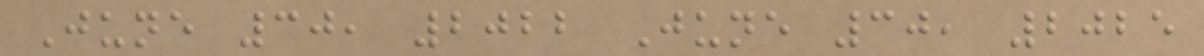June 30, 2022 June 30, 2025
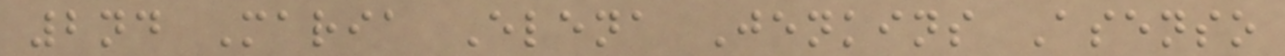2nd Maria Elena Jenkins Asenso
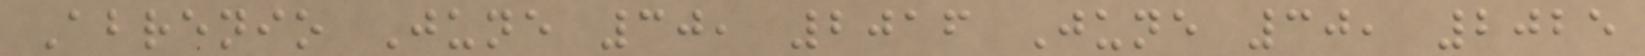Abrenio June 30, 2016 June 30, 2025
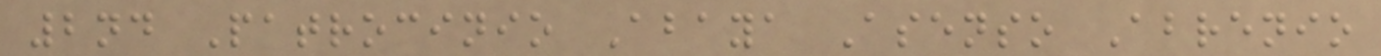2nd Patrocinio Abaya Asenso Abrenio
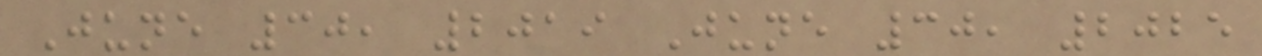June 30, 2019 June 30, 2025
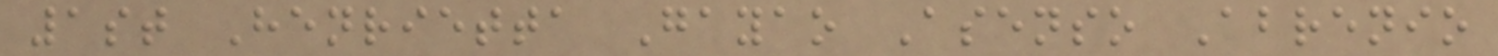1st Henrietta Gayao Asenso Abrenio
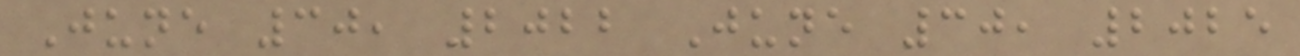June 30, 2022 June 30, 2025
